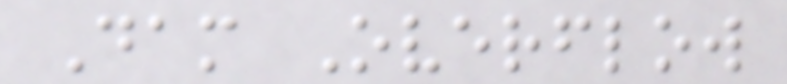Dam Overflow
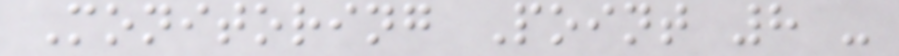Monitoring Point 8 -
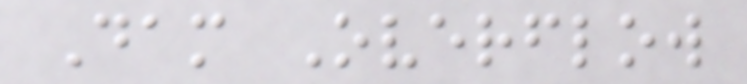Dam Overflow
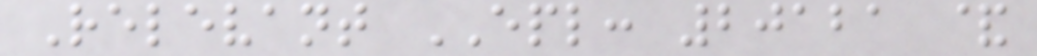Relevant EPL: 20121 &
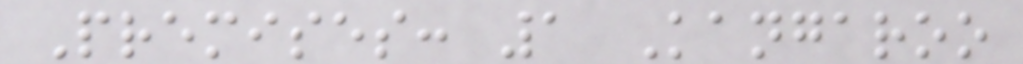Premises: 1 Kangaroo
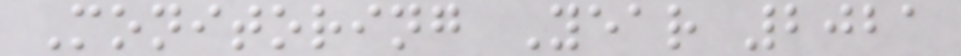Monitoring Year 2021
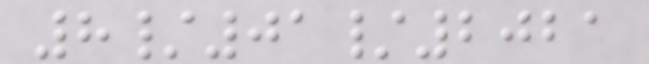8/01/2021
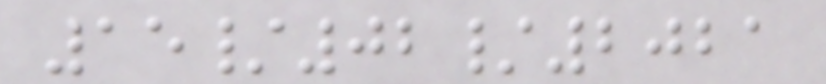15/02/2021
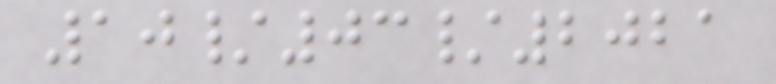10/03/2021
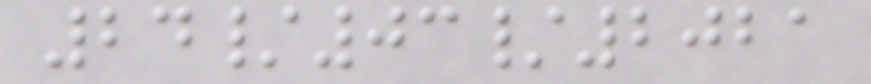24/03/2021
